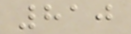810
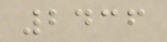2436
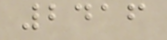2416
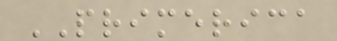PRIMERICA
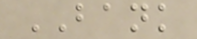BANK
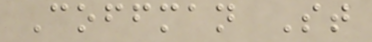Coffman St
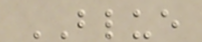BLUE
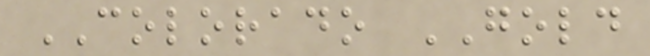COLORADO GOLD
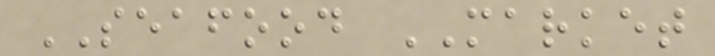SEAFOOD MARKET
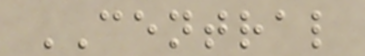CENTRAL
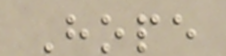Hope
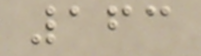163
